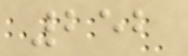252
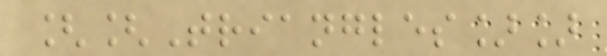[[Triangles]]
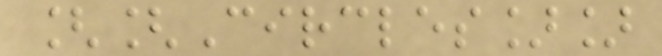[[Circles]]
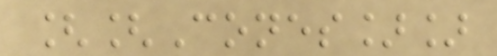[[Cones]]
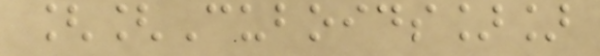[[Cuboids]]
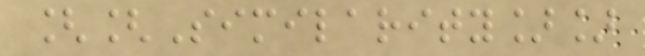[[Similarity]]
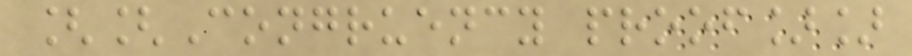[[Congruency proof]]
